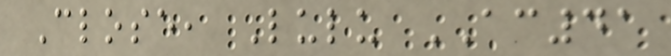Close, Lulu AC41
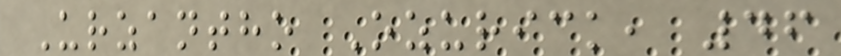Urzantho Ozurick, 46
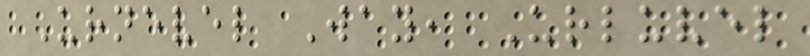Urnevel Way, Urluvel
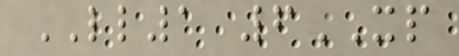LL1 6XP
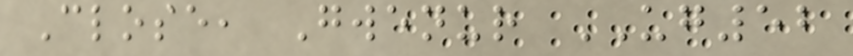Close, Gwenur UG52
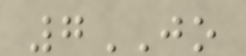7JO
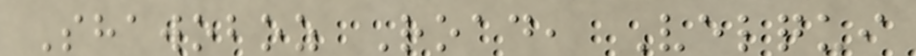Shawoboz Road, Velqui
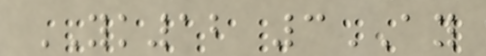YK12 3AY
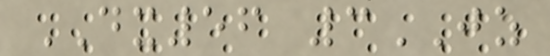DX56 3JZ
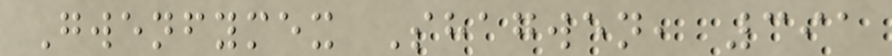Gwenfymex Shagwen, 391
